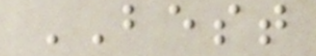BEST
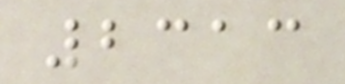2313
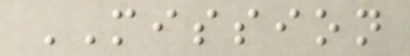MISSION
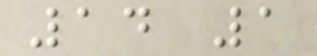14 1
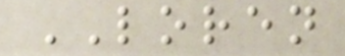LOREN
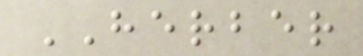HERBER
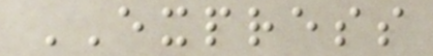EXPRESS
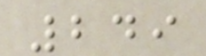249
